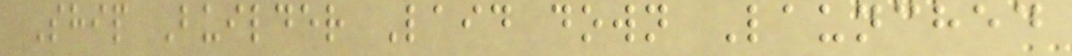Ship Builder Laid down Launched
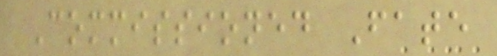Commissioned Fate
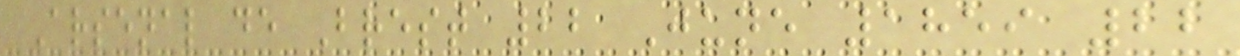Arsenal de Brest 22 June 1859 22
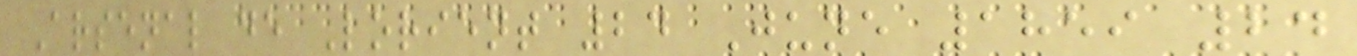Arsenal de Lorient 24 June 1859 24
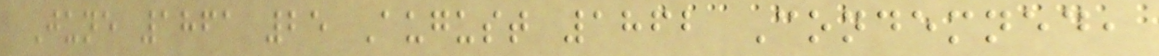June 1861 25 August 1862 Condemned,
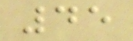45
